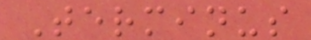Terminus
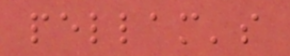pellam's
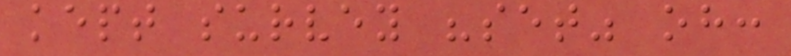kept survey "set" oh:
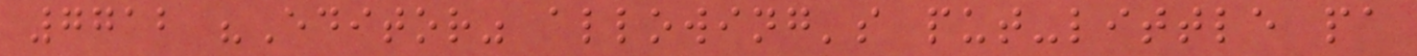7712 "Editor" allowing's put-little pa
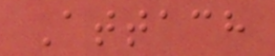Attach
